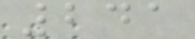241
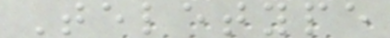Teletype
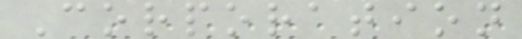Corporation
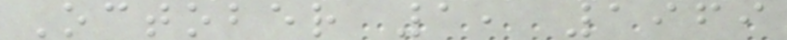October 1, 1969
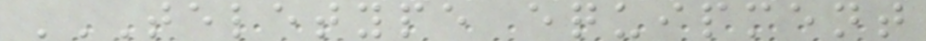TELETYPE EQUIPMENT
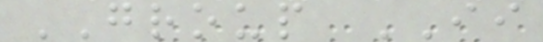GROUP II
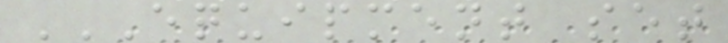EQUIPMENT SET
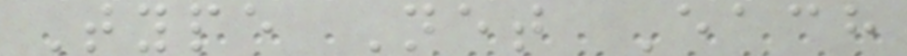Type Net Each
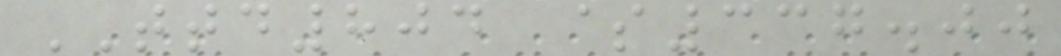TTD804 $337.00
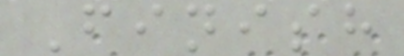Finish
